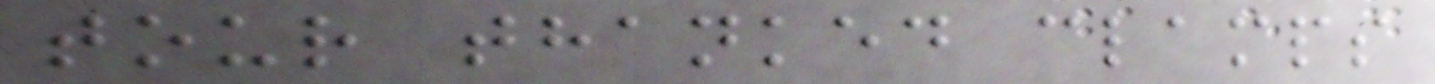tour thanked clamps
